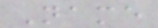Name
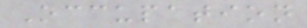Occupation
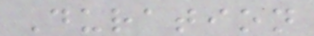Duration
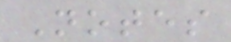Notes
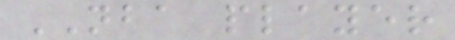NBA player
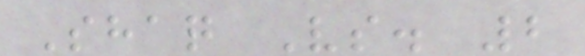Shaq Vs. 2
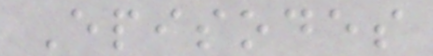Episodes
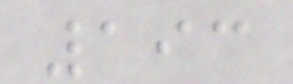193
